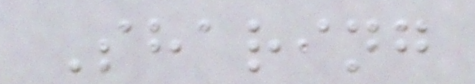Sharing
